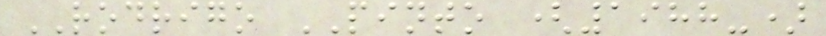RODRIGO PINTO (1988-)
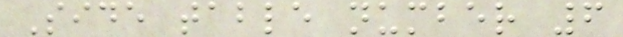Side table number 6
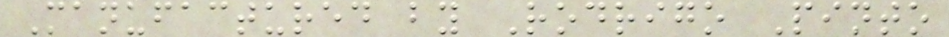Manufactured by Rodrigo Pinto
